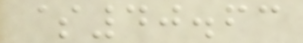$40.63
